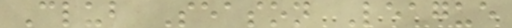Club Season League
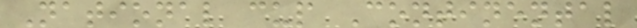National cup Continental
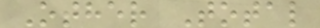Other Total
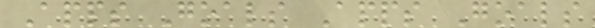Apps Goals Apps Goals
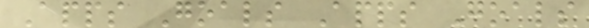Apps Goals Apps Goals
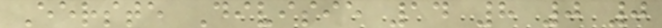Eerste Divisie 14 8 0 0
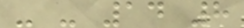- - 14 8
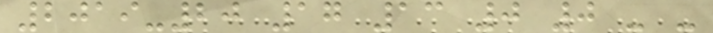2019-20 17 13 0 0 - -
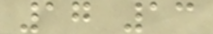17 13
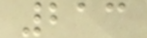213
